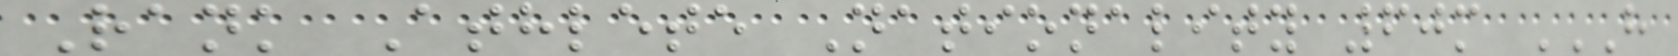Rank Athlete Nationality 60m H
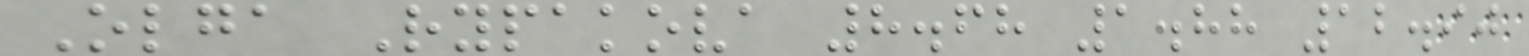Olga Rypakova 8.68 1.88 12.90
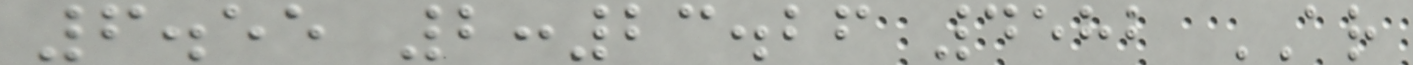6.55 2:23.26 4582 AR
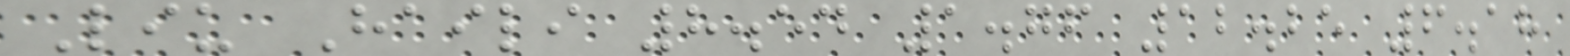Liu Haili 8.54 1.76 12.25 6.18
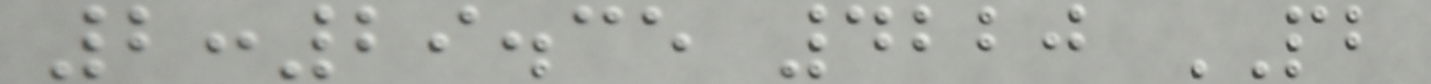2:29.35 4220 PB
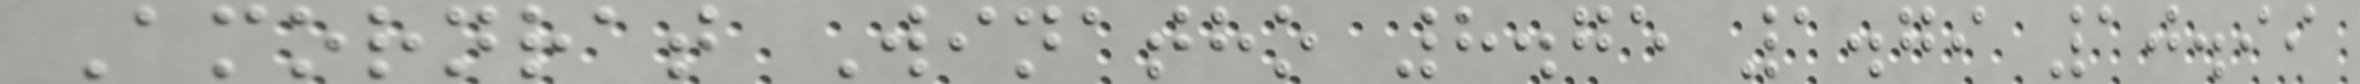Amornrat Winatho 8.75 1.79 10.99
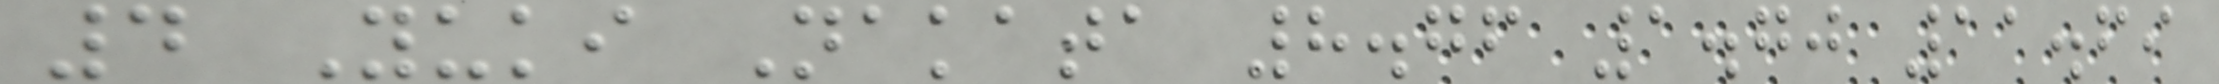4 Yuki Nakata 8.76 1.70 11.69
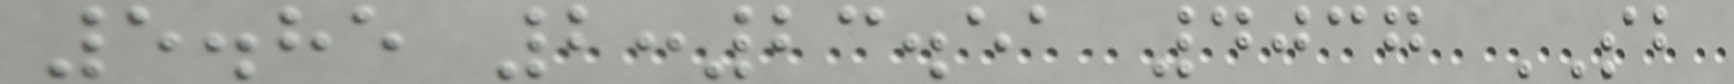5.85 2:23.51 4037 SB
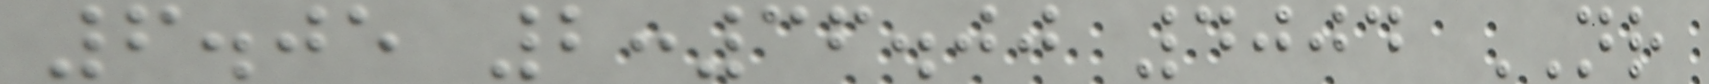6.05 2:36.00 4004 NR
